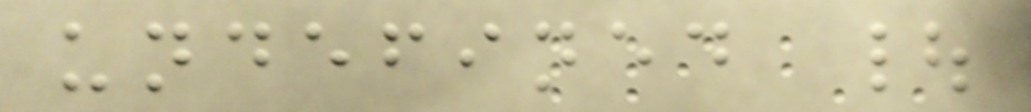undefined |
